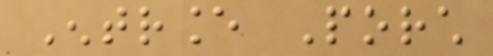Entrance Porch
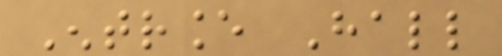Entrance Hall
